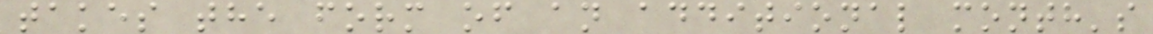takes the form of an additional month's
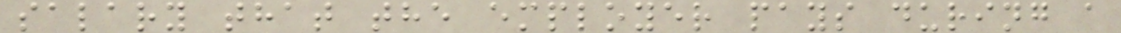salary that the employer pays during a
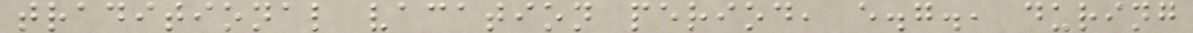traditional vacation period, e.g., during
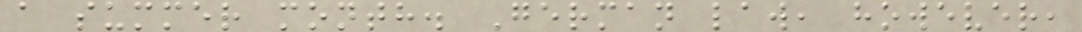a summer month. German law, however,
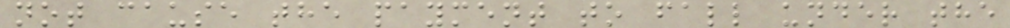not cause the payment to fall under the
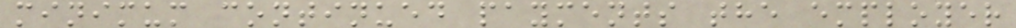minimum continued payments the employer
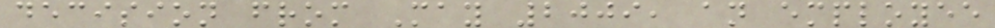decision from May 2009, an employee
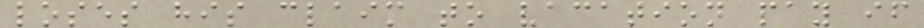loses his claim to vacation pay if
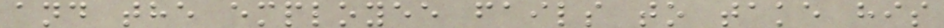and the employee fails to take his
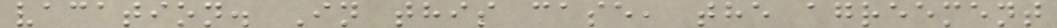vacation. In this case, the agreement
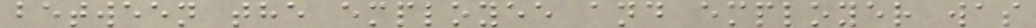between the employee and employer was
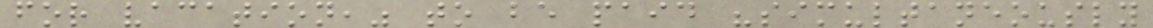for vacation," to be paid "simultaneously
